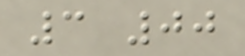3 00
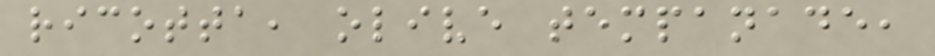ricotta, olive tempanade,
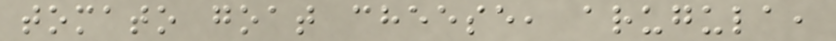tomato goat cheese, arugula,
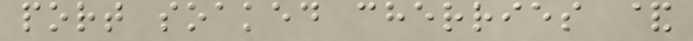port soaked cherries &
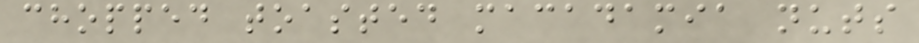chopped toasted macadamia nuts
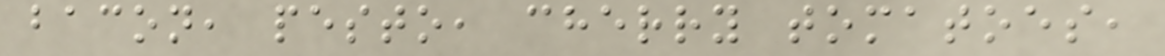bacon, pesto, cherry tomatoes,
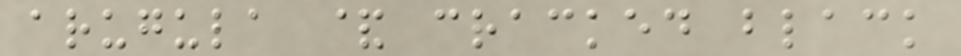arugula & cracked black
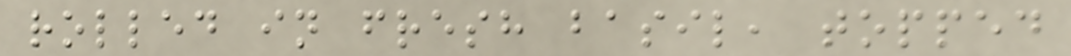rolled in fresh basil, topped
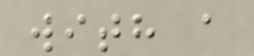with a
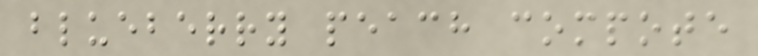blueberry peach compote
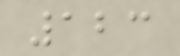123
